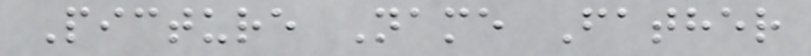Picture Name Father
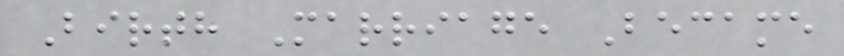Birth Marriage Became
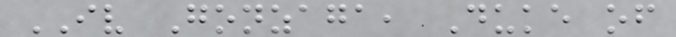IV Gonzaga, Duke of
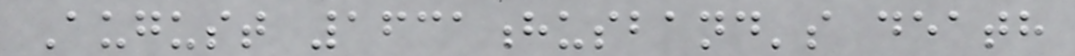August 1631husband's death
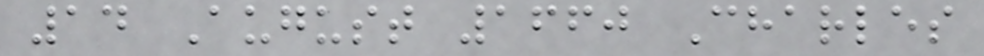14 August 1660 Charles
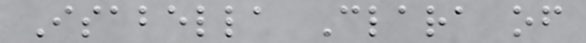Isabella Clara of
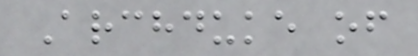Archduke of
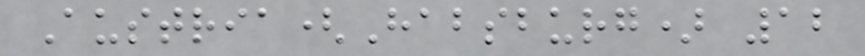Austria(Habsburg) 12
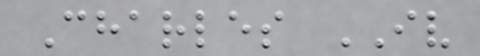Charles IV
